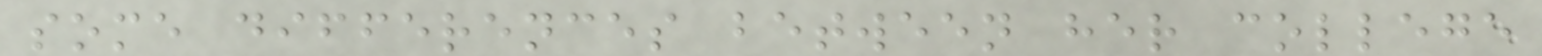some differences between her college
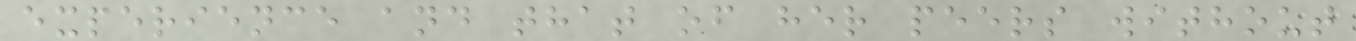experience and that of her peers without
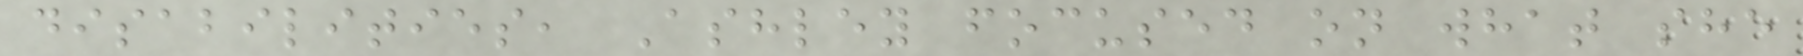disabilities, Ashley focused on what she
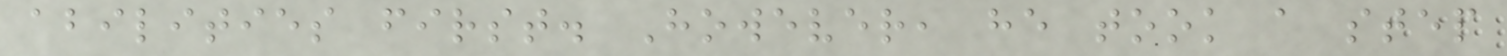abilities first. However, he took a step
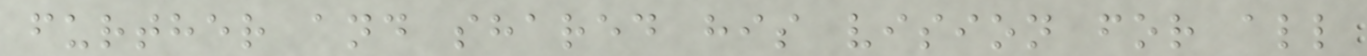further and shared his vision for all
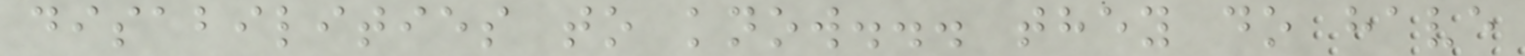disabilities to know... they do have
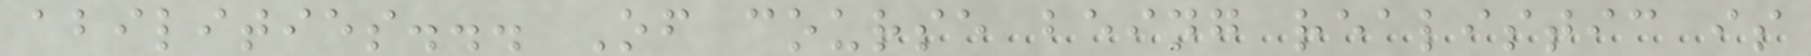abilities... Of course being realistic is
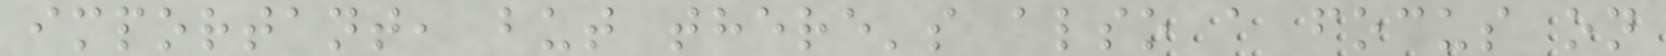important, but there's also a focus on
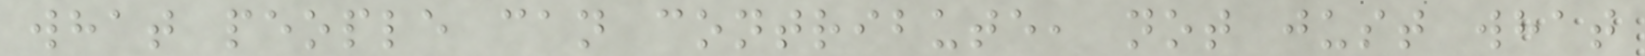what people can contribute, not just what
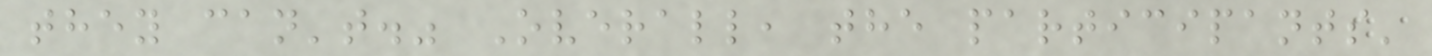they can't." Overall, the participants'
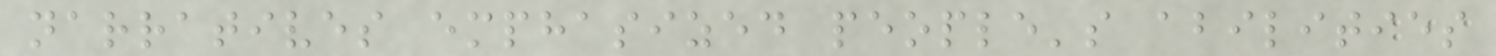narratives emphasized people's abilities
